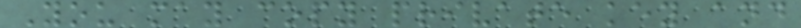You may copy private key and
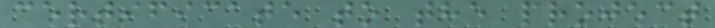certificate to the project
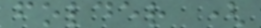folder (
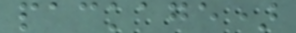package)
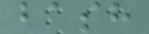bash
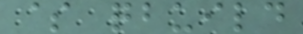$ qbuild
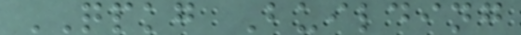QPKG Building
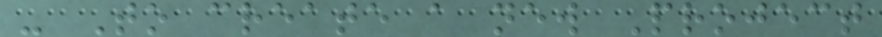- To create a new Project
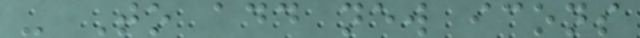- To add new icons
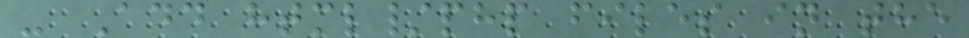- Add html/php files in the
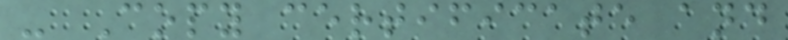- Copy certificate and
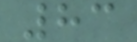83
